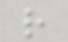r
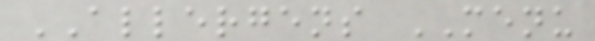ALLERGENS MENU
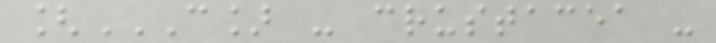[C] - CRUSTACEA -
